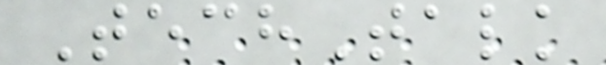TechTalk
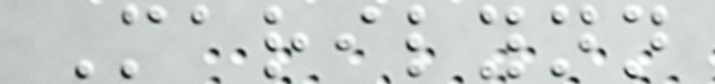Marilynn
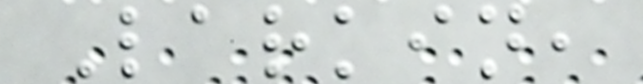Larkin,
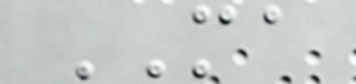MA
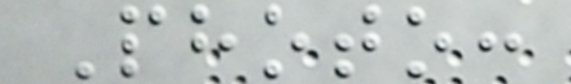Photo:
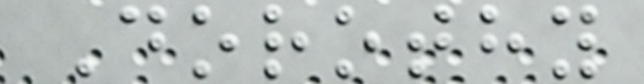Dorothy
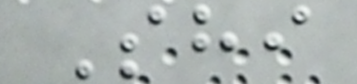Shi
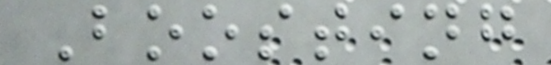Boosting
